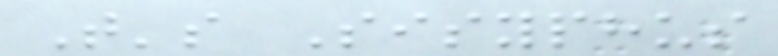That's Sisyphus
